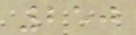250
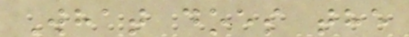What does the
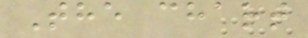The chart
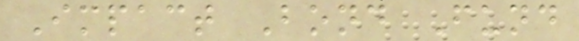Impact Bond Fund
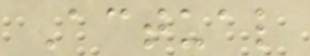Actual
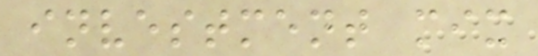investment mix
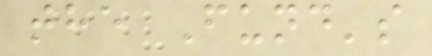the Fund's
